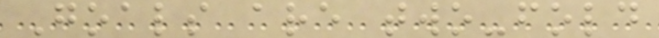Goals are two-fold
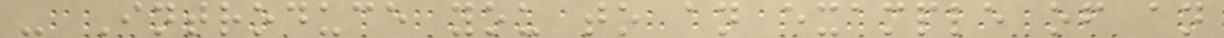- Introduce you to an example of an
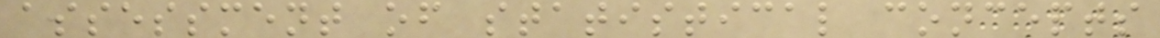assessment of statistical concepts
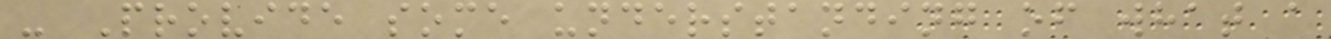- Provide some understanding of what a
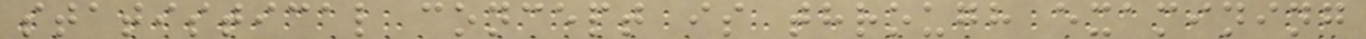statistical concept is through examining
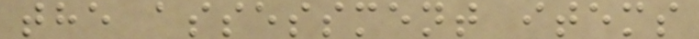the assessment items
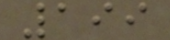199
